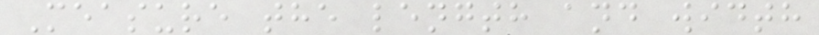Measure the length and width
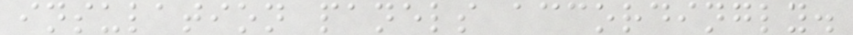insulation panels accordingly.
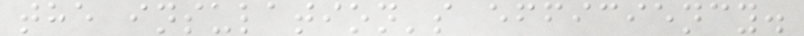the insulation's efficiency.
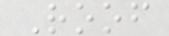Roof
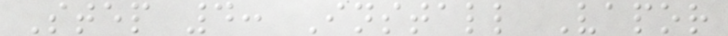Step 4: Install Vapor
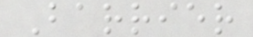Barrier
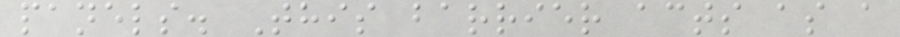panels. This barrier acts as a
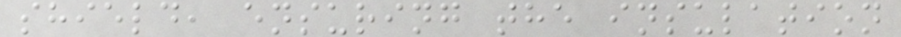shield, ensuring the insulation
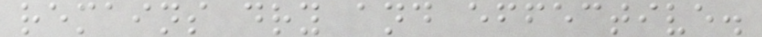remains dry and effective.
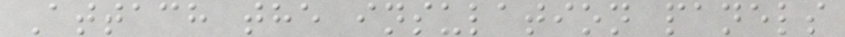Attach the insulation panels
